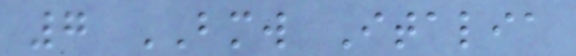7 BMW Italia
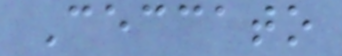Ceccato
